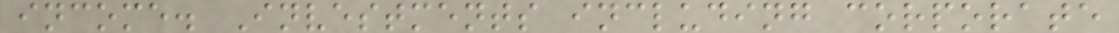income. Investments including corporate
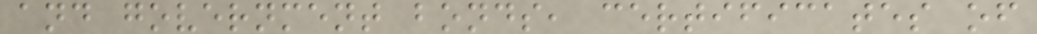and government bonds, certificates of
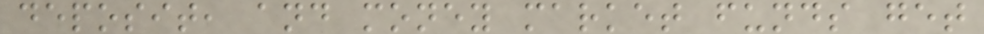deposit, and money market funds get
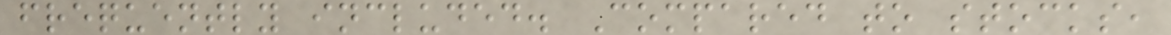frequently included. Compared to stocks,
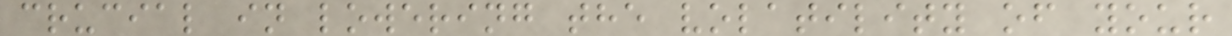crucial in lowering the volatility of your
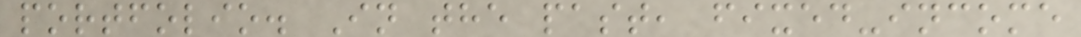portfolio. In the past, fixed-income
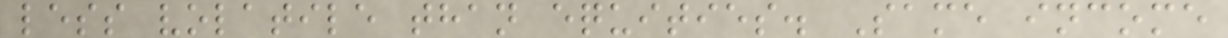less volatile than equities. Same income
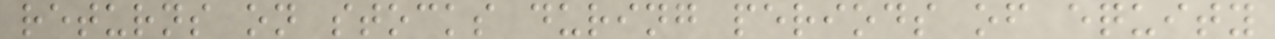returns on stocks during periods of equity
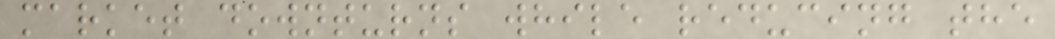market downturns while reducing the
